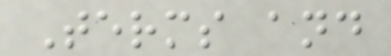Terms and
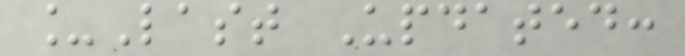_Last Updated:
